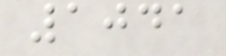1041
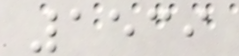1539
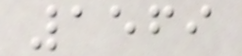1569
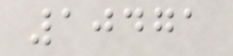10471
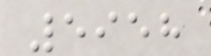5958
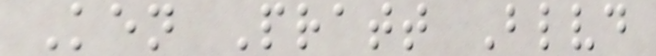Ken Pratt Blvd
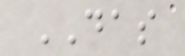DAS
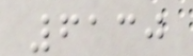6130
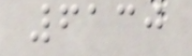6130
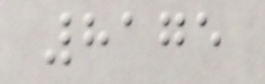8175
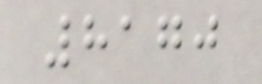8170
